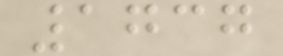1737
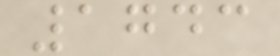1743
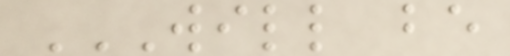WILL BE
